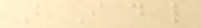But I do like
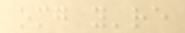omg you're
